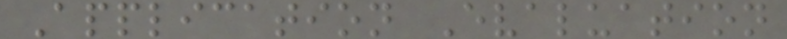Application Evaluation
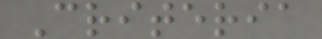Criteria
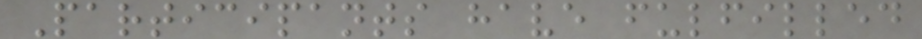Participants have fulfilled
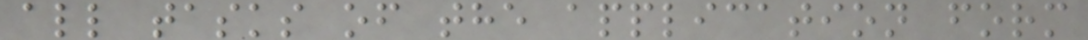all tasks of the application form
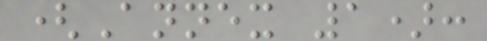(Annex 1):
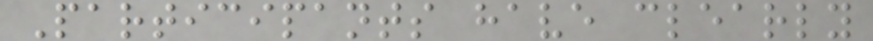Participants have clearly
